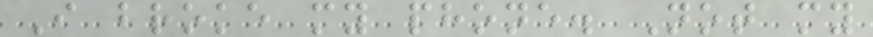I broke my phone. Not my
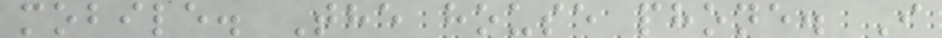mobile. The house phone. I
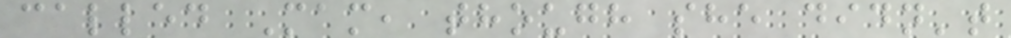called Mam, though she didn't
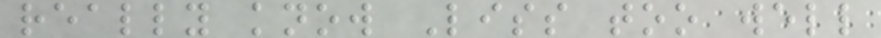really know Liss too well
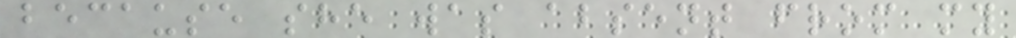because she was absent from my
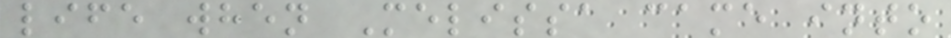life when Melissa came into
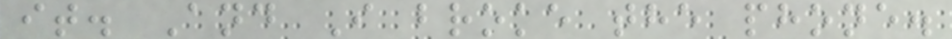it. And I broke the phone.
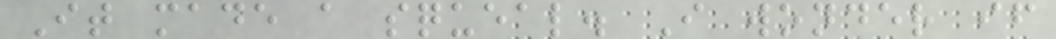It made a squeal. I wonder if
